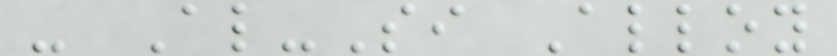- Al-Si Alloy
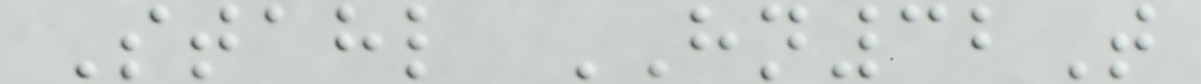Stahl HN32T
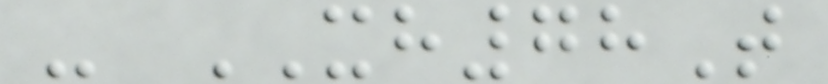- XH78T
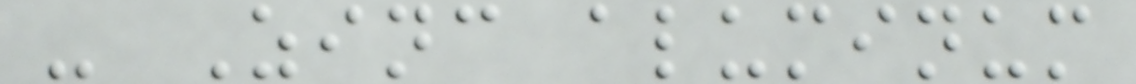- Zinc aluminum
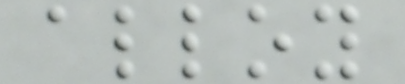alloy
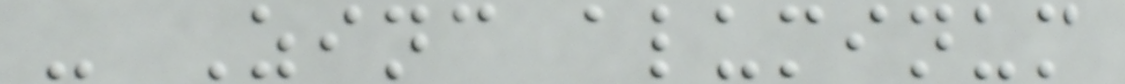- Zinc aluminum
